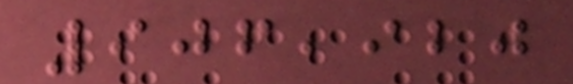906,920
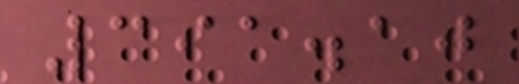391.10
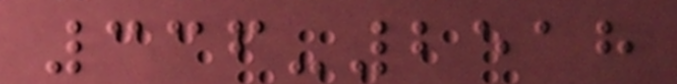336-2518
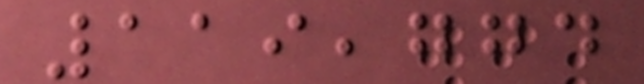119,774
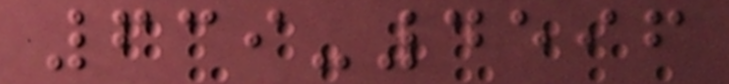639-4596
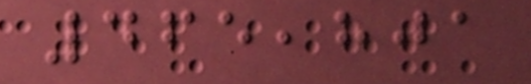465,801
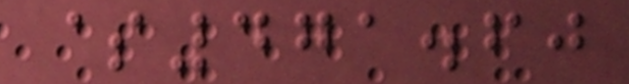$471.60
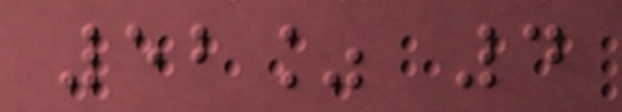52% 4
